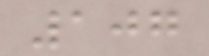107
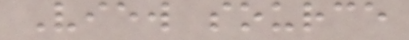View source
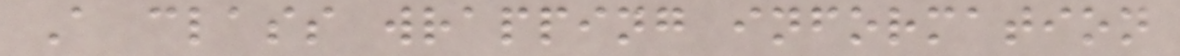A class wrapping information
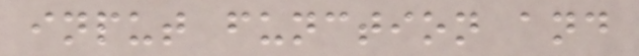input function and
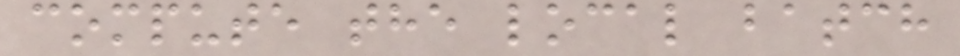compute the local batch
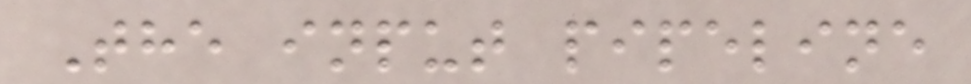The input pipeline
